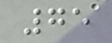75
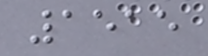1515
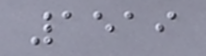1519
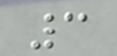3
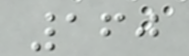160
